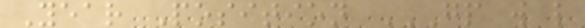Year Position GP W L
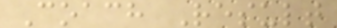Coach Result
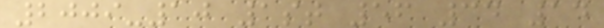2009-10 1st 56 34 14
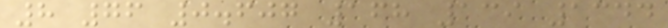8 76 0.607 168 139 1344
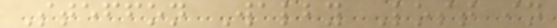Steffon Walby Lost in
